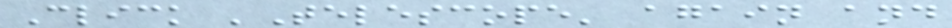Click 'Telescope' again and
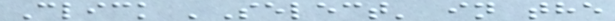Click 'Select' in the
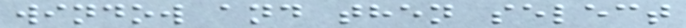window and then select
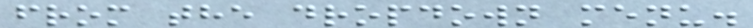from the dropdown menu.
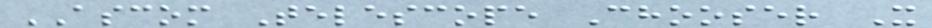ASCOM Telescope Chooser X
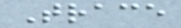Trace
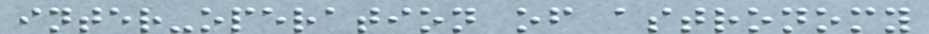inter-operation of astronomy
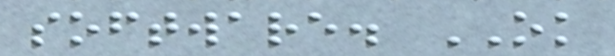software. OK
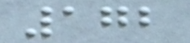172
